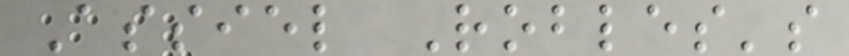Assiel Robles's
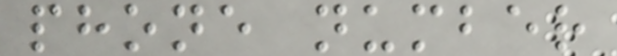phone number
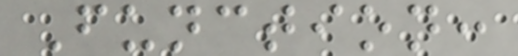Function:
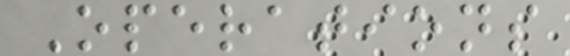Operations
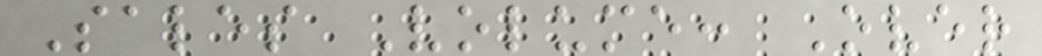Sales Volume: Over
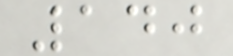140
